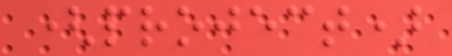(project)
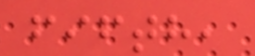fifth,
